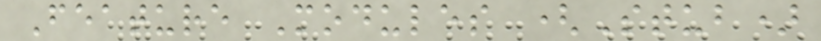Feature Modules (Stub)
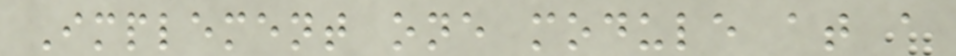Implement one module at a
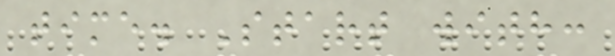time. Start with:
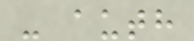- auth
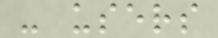- users
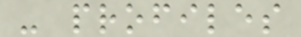- profiles
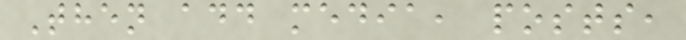Then add media, posts,
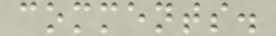comments.
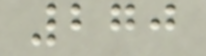270
